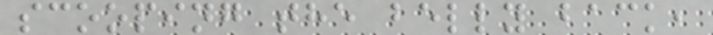scooping the belly back,
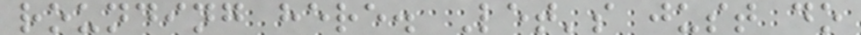rounding here. Let's just do
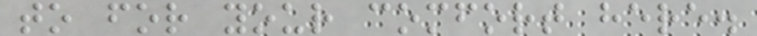to for your comfort here.
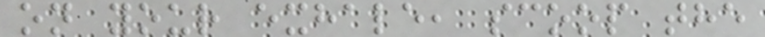on your exhale, scoop the
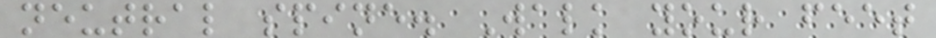neutral spine. Walk your feet
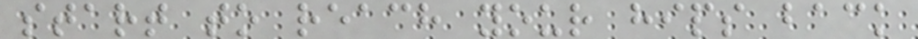start to reach your hips back
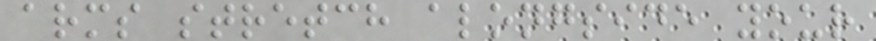arms stretch alongside your
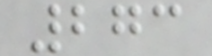273
